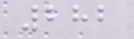282
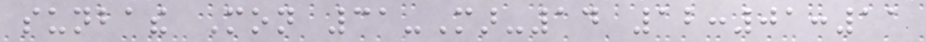sunbathe Mon 31-Mar-14 12:01:11
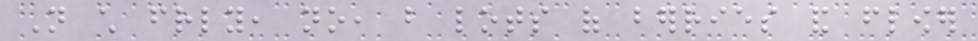Not child friendly, no, but lots of berries and flower
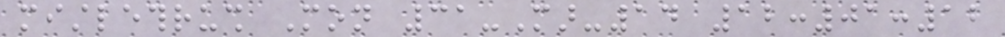mistlethrush Mon 31-Mar-14 12:01:12
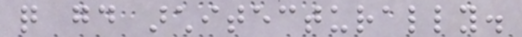quite good architecturally.
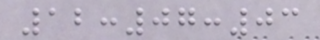12:07:03
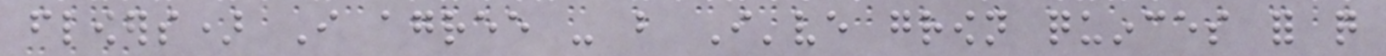flowers) I agree - but I've grown quinces for quite
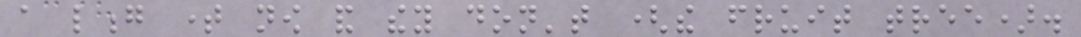a long time now and they don't (the fruit tree).
